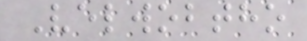Velwobtho
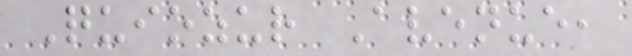Quiozur Avenue,
